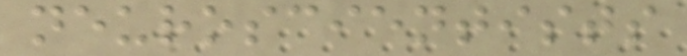neuroscientists
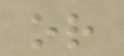or
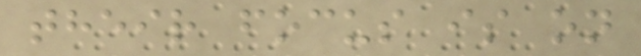their focus is on
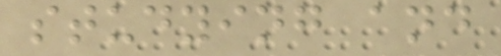studying and
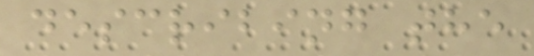describing the
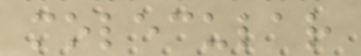molecular
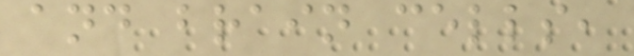and brain cells,
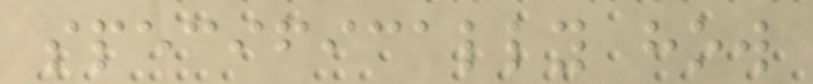specifically how
